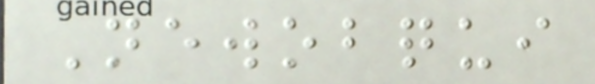Newobqui
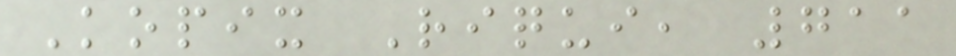Kopix Riqui, 711
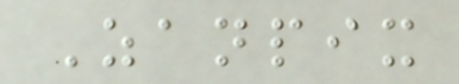Zanpix
